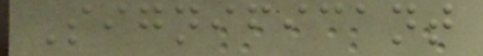Significant
